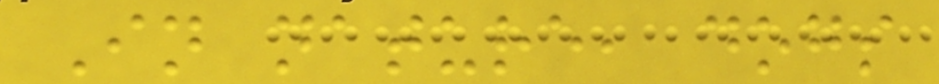In nature, dogs
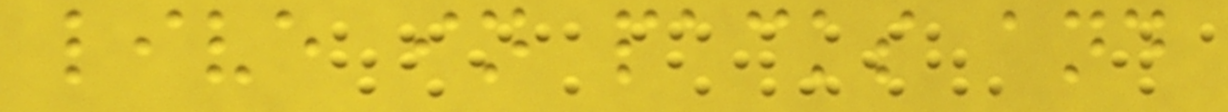live in packs and
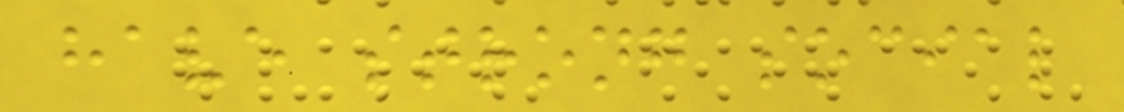have strong social
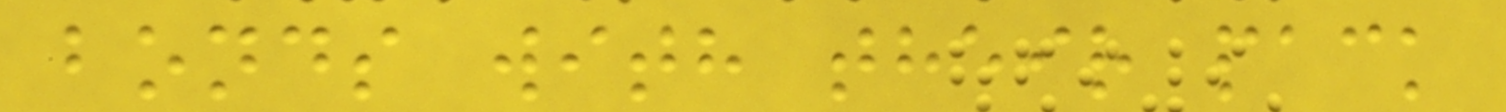bonds with their pack
